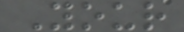Your
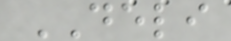DELI
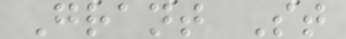Grant St
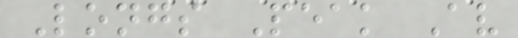Longs Peak Av
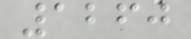1260
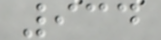934
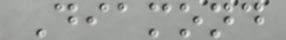Diamond
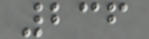236
